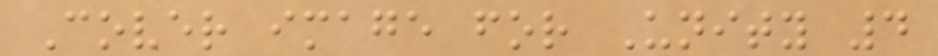Cover image for Unity 4
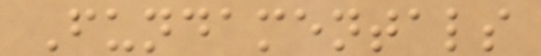Fundamentals
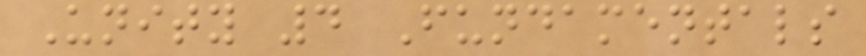Unity 4 Fundamentals
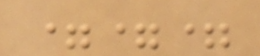===
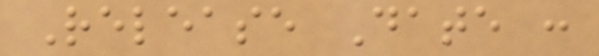Release Date :
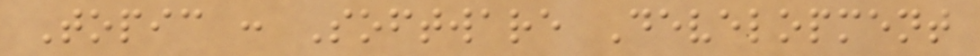Topic : Software Development
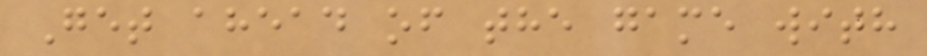Get ahead of the game with
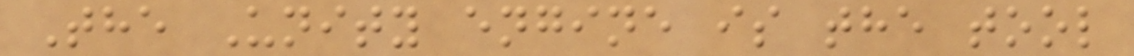The Unity engine is the tool
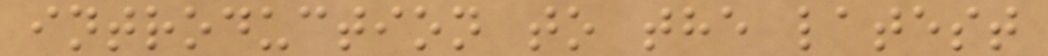introduction to the latest
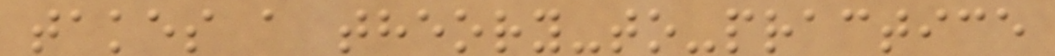takes a theory-to-practice
